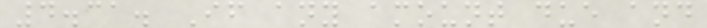4.31. If any amount due and
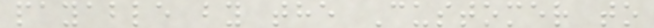payable by the Customer to
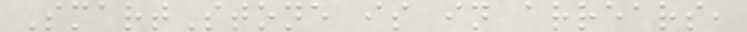SmartStone is in arrears,
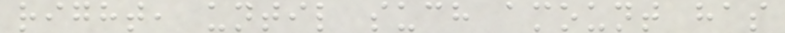right, until such amount has
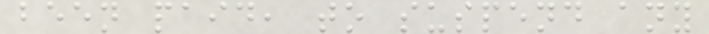been paid, to suspend any
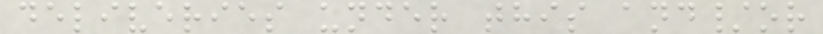deliveries under this and/or
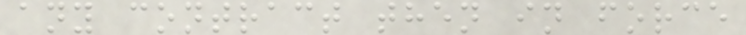any contract then in force
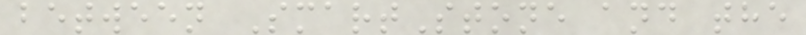between SmartStone and the
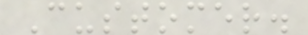Customer.
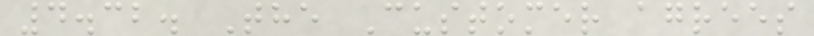4.32. The Customer agrees
